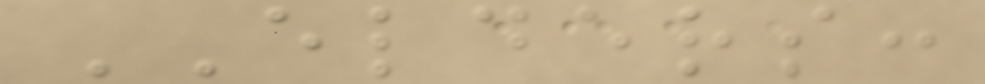ELDERS:
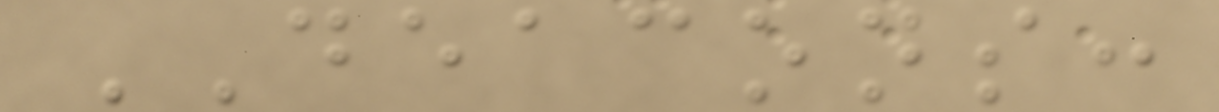DEACONS:
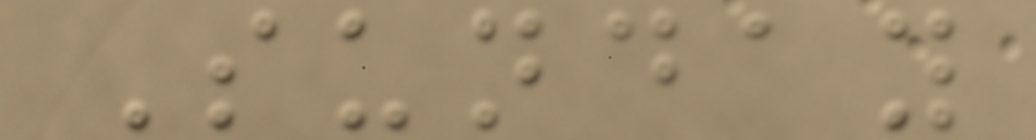Sunday
